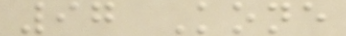97 Kone
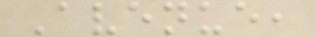Avenue,
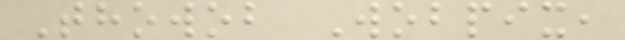Thowob Wobpix,
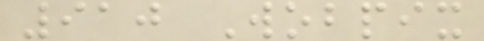910 Wobpix
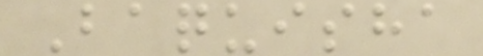Baquisha
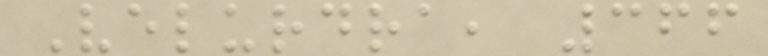Velurdra, 366
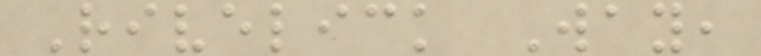Rivelick Way,
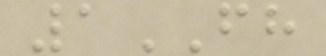1FH
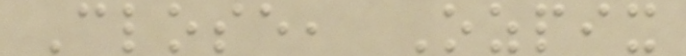Close, Ozpix
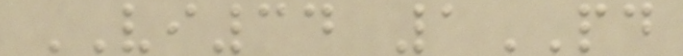VI34 1PD
